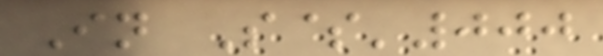In S$'000
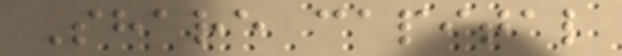Share capital
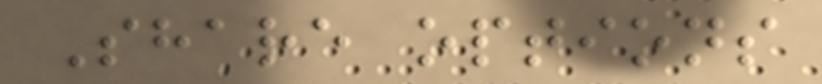Share options
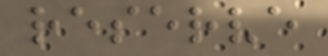reserve
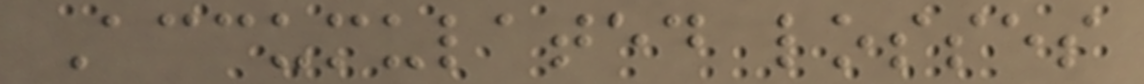Accumulated losses
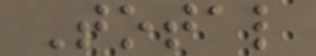Total
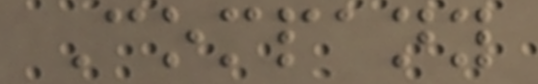Company
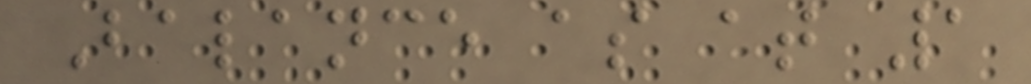Balance as at 1
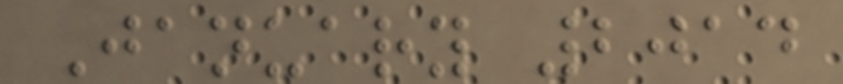January 2014
